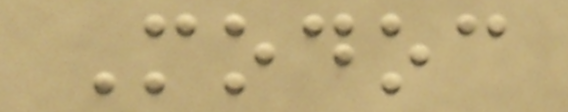Modoc
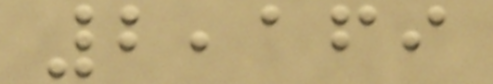2,169
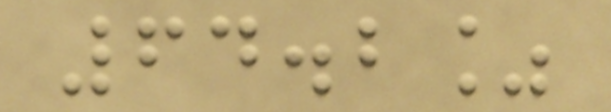64.2%
